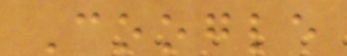Coogle
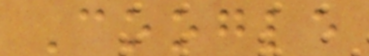Coogle
